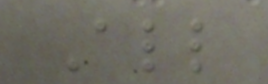All
